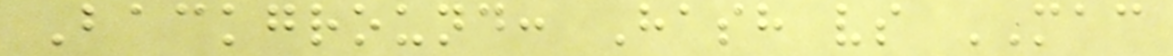Background: Hash vs MAC
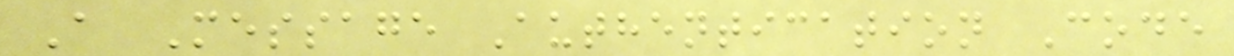A Message Authentication Code
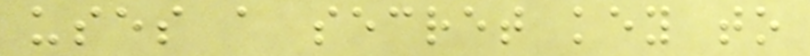uses a secret key to
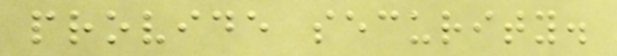provide security.
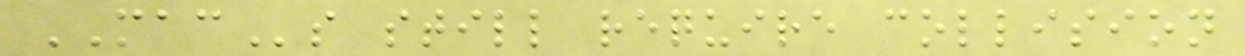MACs still require collision
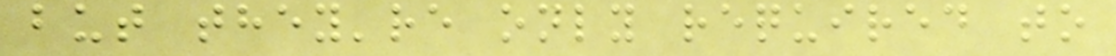but they're only required to
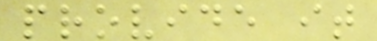provide it
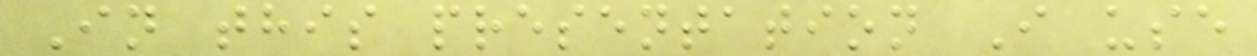In this presentation I use
